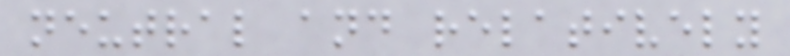neutral and relatively
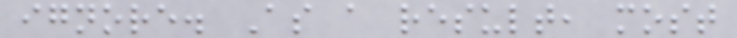ignore. As a result, most
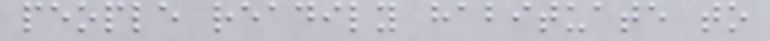people readily habituate to
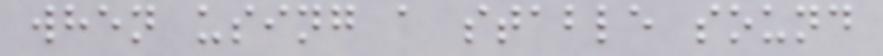when using a stable sound
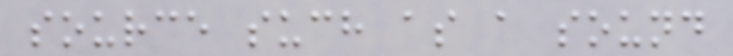source such as a sound
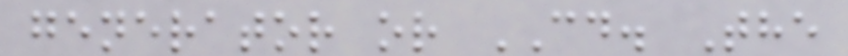generator or CD. The
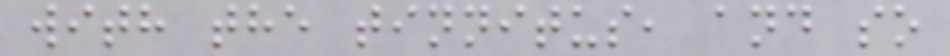with the tinnitus, and so
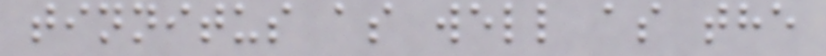tinnitus as well as the
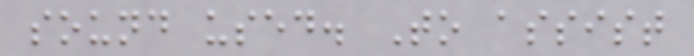sound used. To assist
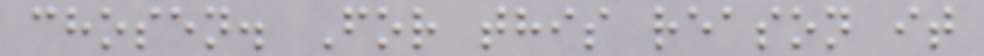chosen. For this reason it
